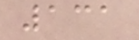131
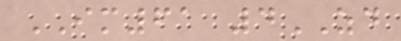IM61 4ZD
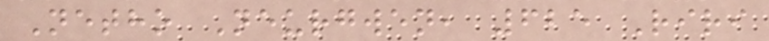Netho Neurgwen, 625 Riri
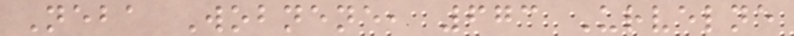Neba Wobnene, 673 Urvelne
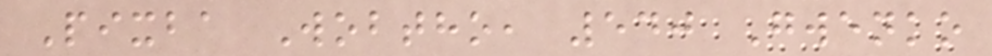Pixba Wobtho, 540 Gwenko
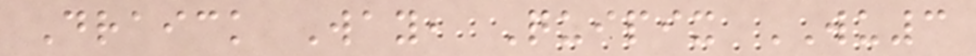Draick Way, Quipix WU3
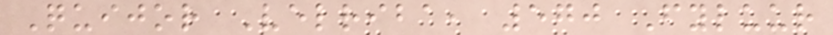Quijor Velriba, 570 Fyluur
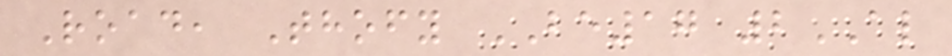Road, Thofy BE17 2AL
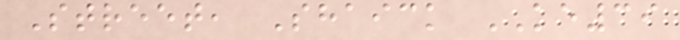Street, Shaick KE39
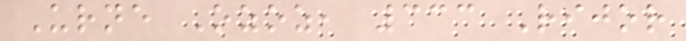Urne Ozoz, 333 Rijor
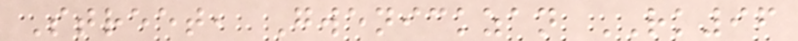Street, Gwenickzan RK96
